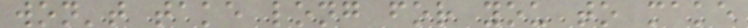won't take long for you to make
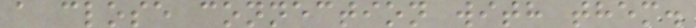a close connection with them.
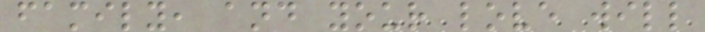family, and your love will
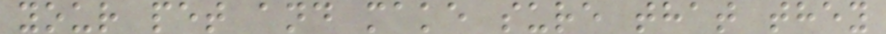your pet and make sure that they
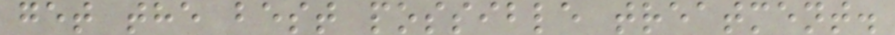get the best possible treatment.
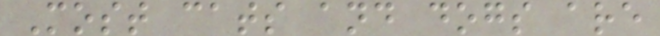Most cats and dogs are
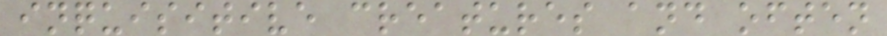inquisitive creatures and often
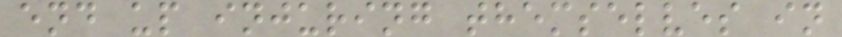end up injuring themselves in
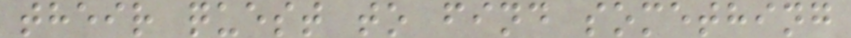their quest to find something
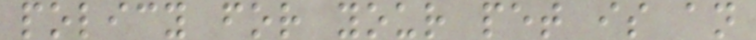policy for your pet is an
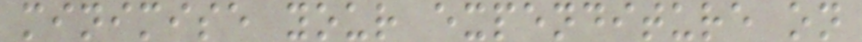minimise your expenditure on
